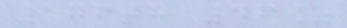176th 46%
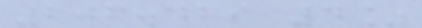206.489 4%
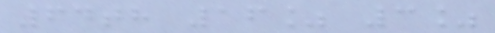64th 16% 3%
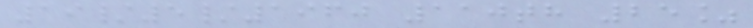19/5/1960 110th 25%
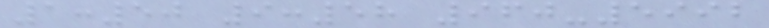1:50 9:58 960-5992
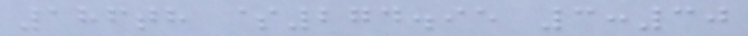186th $274.95 3:30
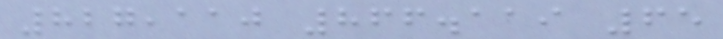827,110 866.119 65
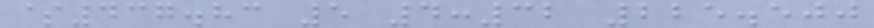$437.83 5 4:32 225.500
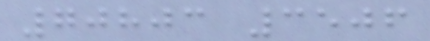70803 3506
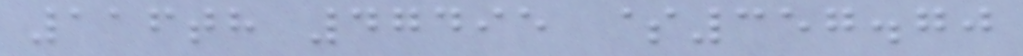116th 47495 $357.70
